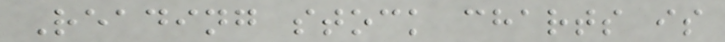Reading stock charts is
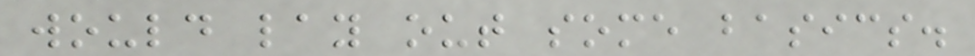would lay out some basics.
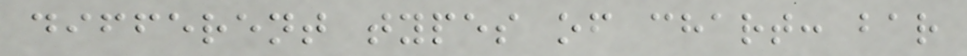different types of chart: bar
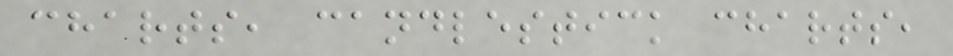charts, candlestick charts,
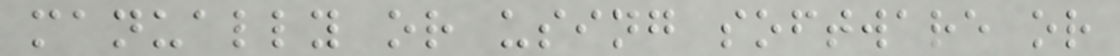manually or using software or
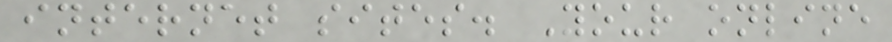internet sites. Your online
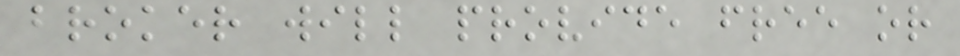broker will provide free or
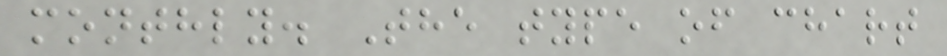monthly. The type of chart
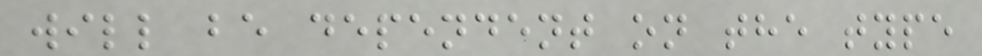will be dependent on the type
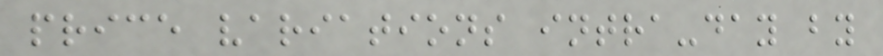price variations intra-day by
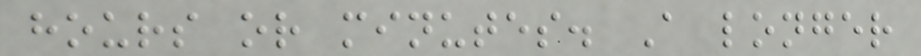hours or minutes. A longer
